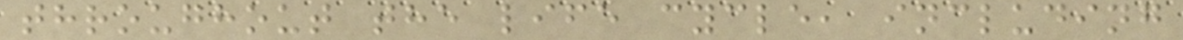throughout the life cycle, including
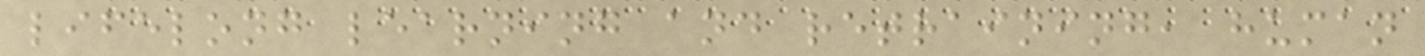lifelong learning and retraining, human
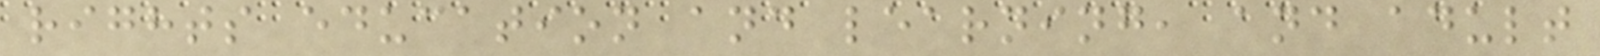rights education and learning, and adult
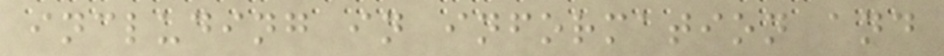including in information and
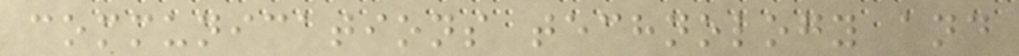communications technology and
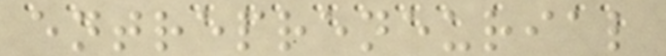entrepreneurial
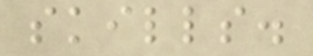skills.
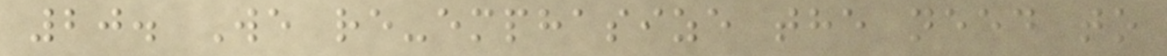20. We re-emphasize the need to
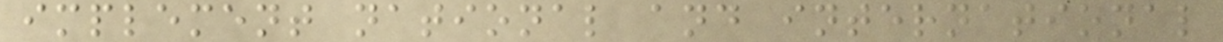implement national and international
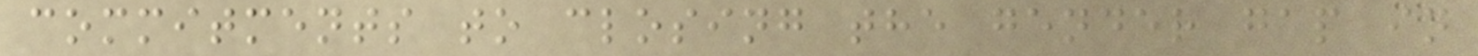commitments to closing the gender gap in
